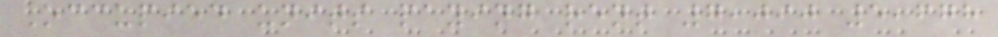Occupied units paying rent 7,090 5,678
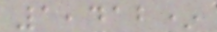1,412*
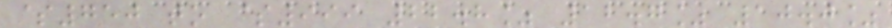$750 to $999 22.8% 12.7% 10.0%
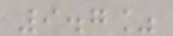9.7%
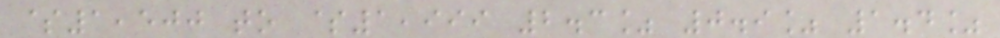$1,500 to $1,999 2.3% 0.9% 1.4%
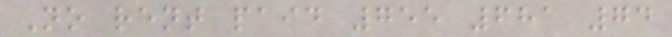No rent paid 755 681 74
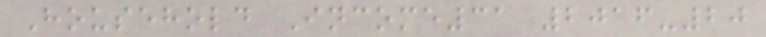Household Income31 2016-20
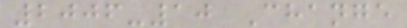2006-10 Change
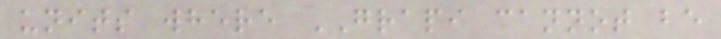units where GRAPI cannot be
